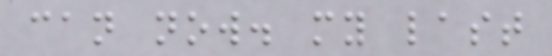can now. my last
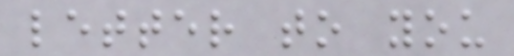letter to you
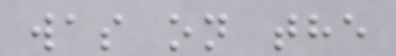was on the
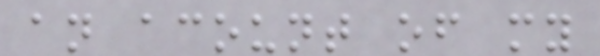an acount of my
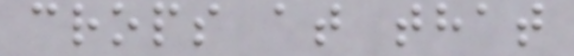crops at that
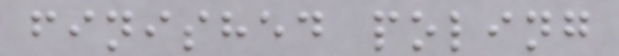finished poling
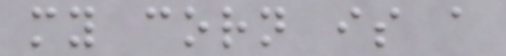my corn is a
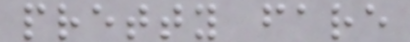pretty fare
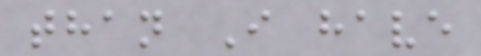than I have
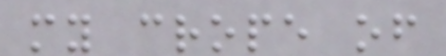my crope of
